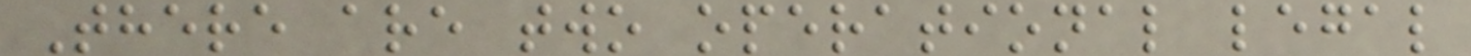There are two operational legal
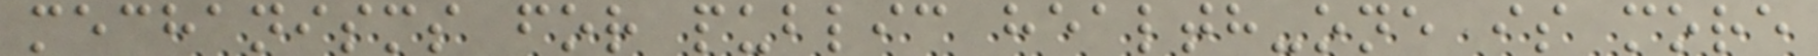mechanisms for public health-one is more
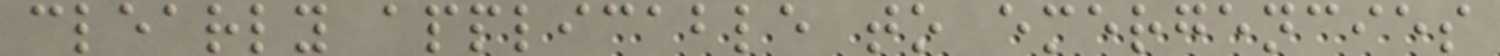clearly applicable to emergencies
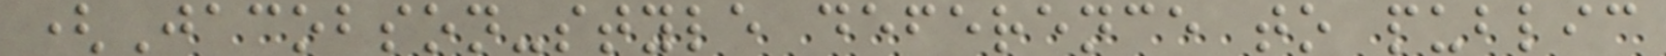(Jacobson-style deference to public
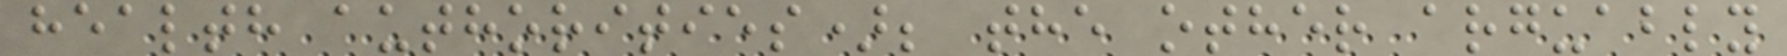health authorities); the other arguably
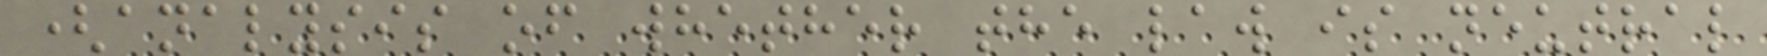(analysis of whether the law is neutral
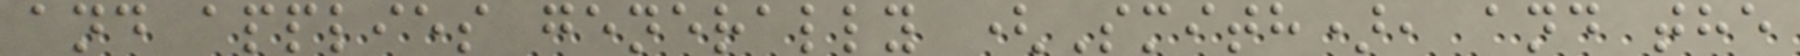and applies generally (Smith), and the
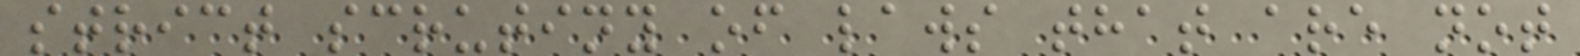strict scrutiny of laws that are not
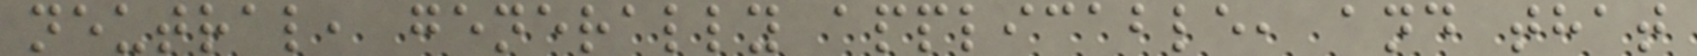neutral, generally applicable, and that
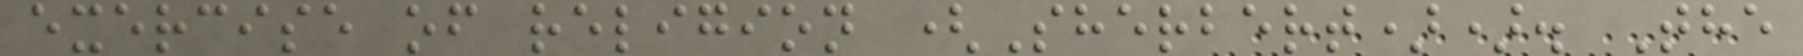exercise of religion (Sherbert)). The
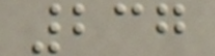237
